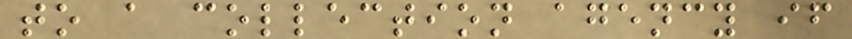to a collection agency if
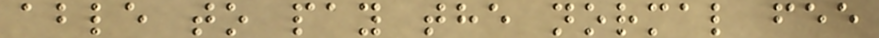able to pay the normal fee
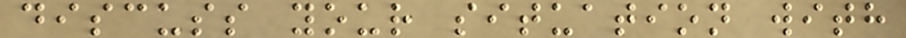discuss your situation with
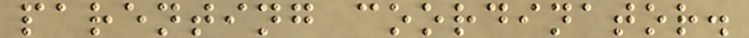parenting coordinator.
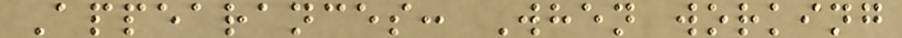Appearances: When working
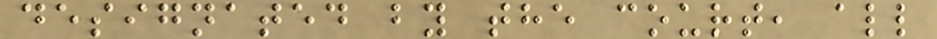designated by the court, all
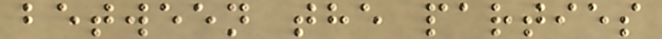between the parties
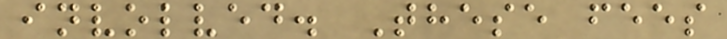involved. These fees
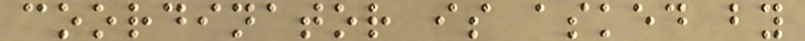coordinator is asked by
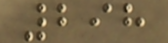298
